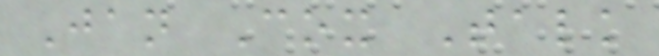Jan Cox Talk
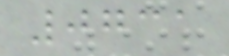0731
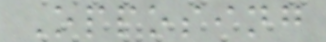Opposing
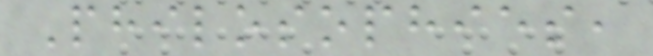Philosophies,
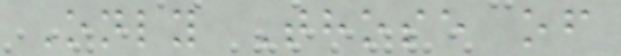Only Those of
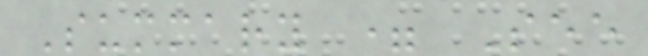Summary = See
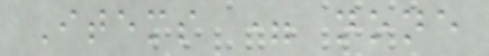Items = none
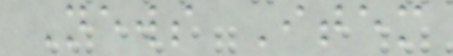News Item
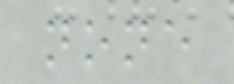none
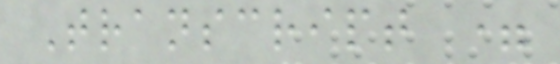Transcript =
